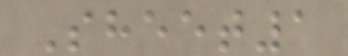Sheet1
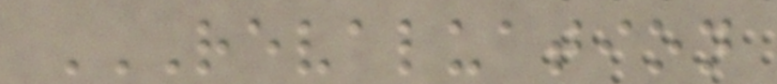REVALUATION
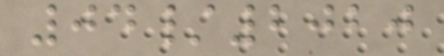04/2020
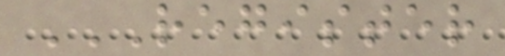REGISTER
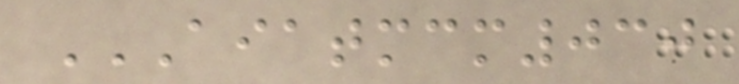AIATMCM030
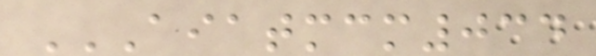AIATMCM034
